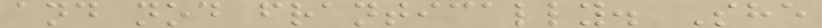and nod frantically. She
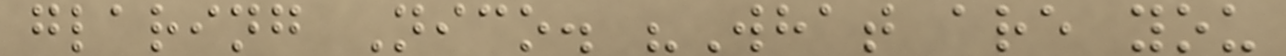glaring Nico. "What are you
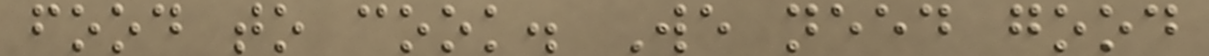food to cook. We need good
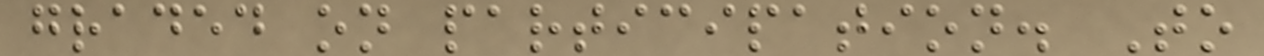graded on participation. To
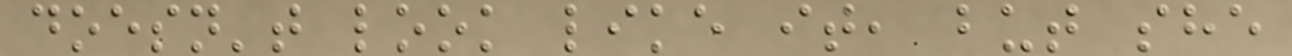doesn't look like it, but she
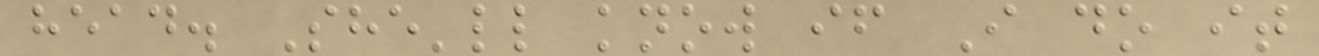head. She'll know if I do it
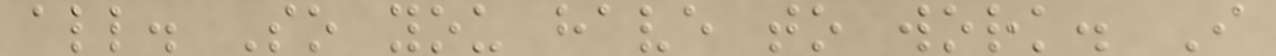all. So you have to work. I
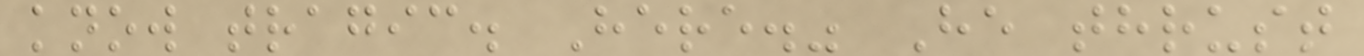know tragic. Here." He thrust
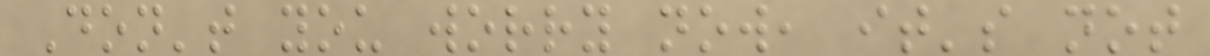Don't you worry now, it's not
